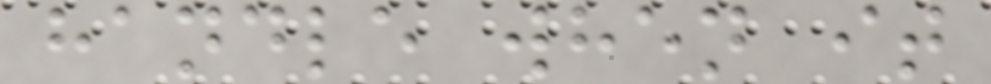handle when it
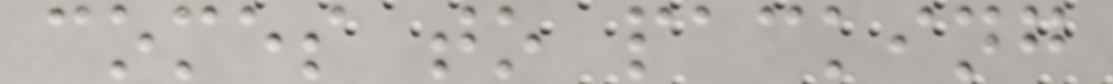comes to packing
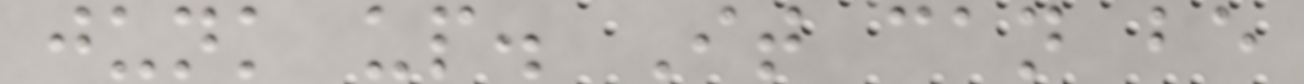junk up. It can be
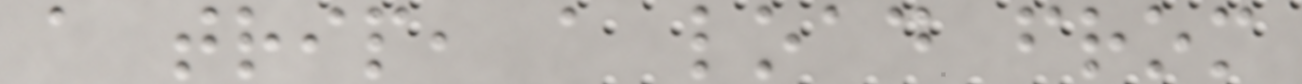a trip, a load from
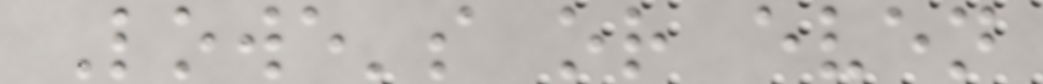Lowe's or even
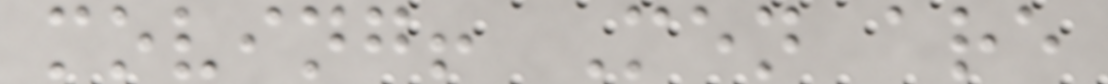moving! Men are
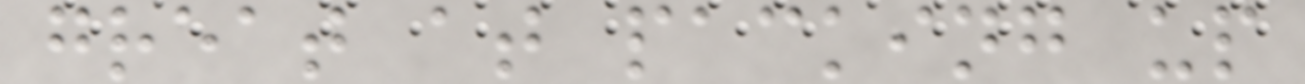great at packing up
